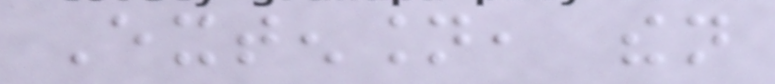Extension, then
